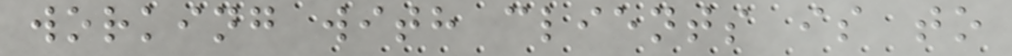working with clients is to
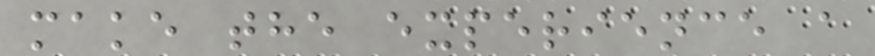make the experience a
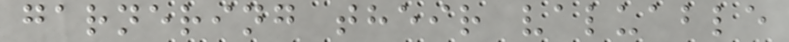garnering their valuable
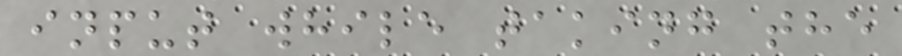input while taking the
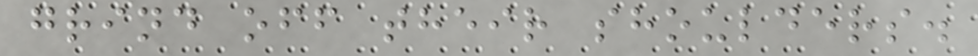grind off their shoulders.
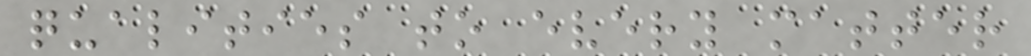qualities to every matter
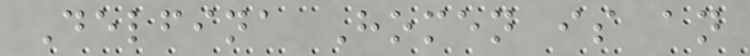Delfina Homen is an
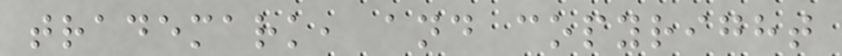trademark, and copyright
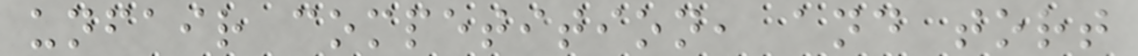unfair competition, and tort
